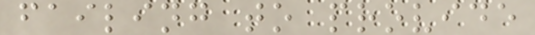failing to provide
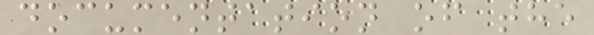documentation of the
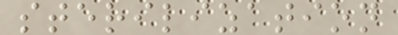sterilization
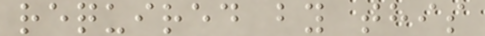required by this
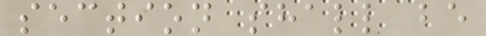section shall be
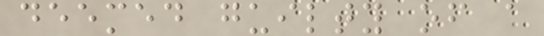deemed guilty of a
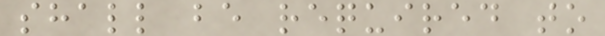shall be required to
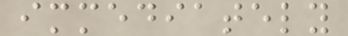immediately
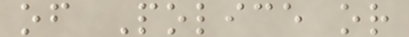of Police or
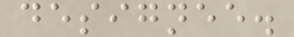designee.
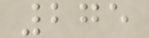275
